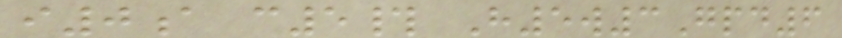i0a c5# H5w3Gpd6
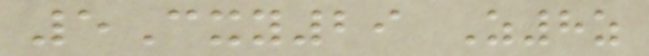5Cxy29 Z8z
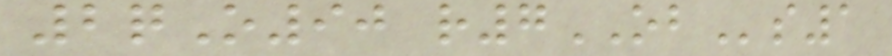2qO90 r7OBs1
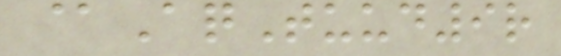@AqTuud9r
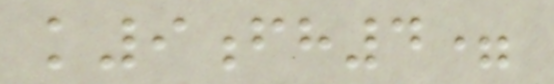k9fh4=
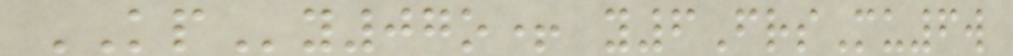KPy07o+ y6FrsMu6w
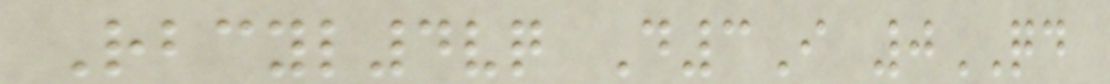Rbcyl4vq D3I 0QD
